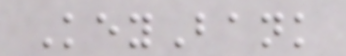KeyBank
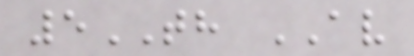5TH AV
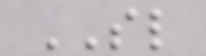SL
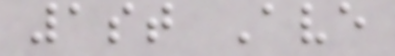1st Ave
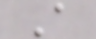A
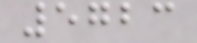5723
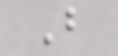B
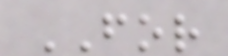FOR
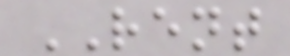RENT
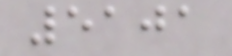5101
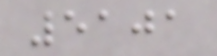5101
